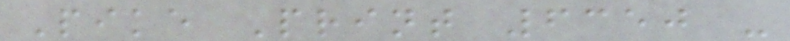Pike Print 6350 -
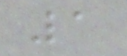1
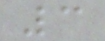3
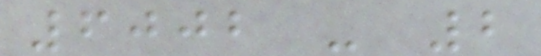6002 - 2
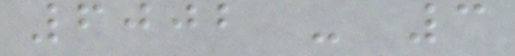6002 - 3
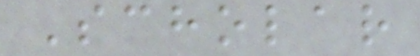Scholar
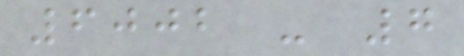6002 - 7
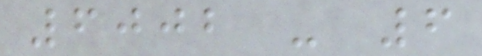6002 - 6
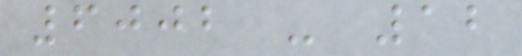6002 - 12
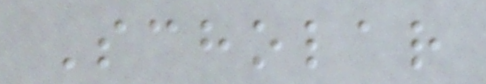Scholar
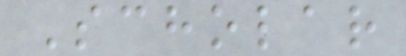Scholar
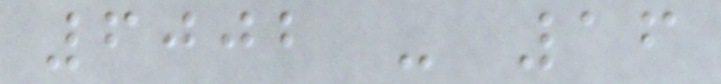6002 - 16
